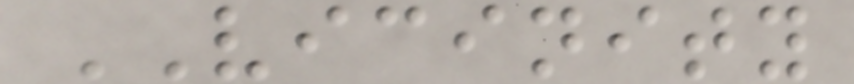VICINITY
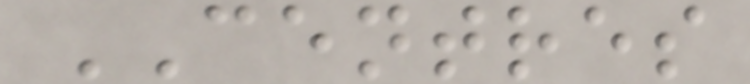CENTRES
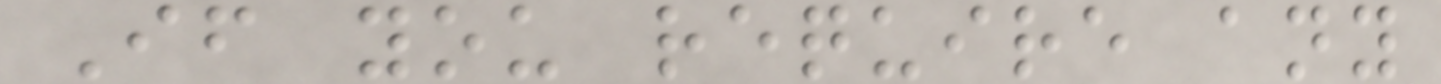If you require any
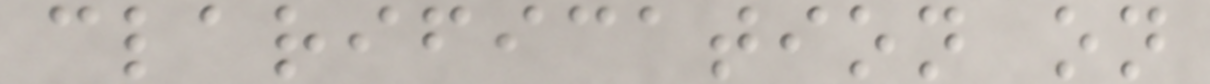clarification on
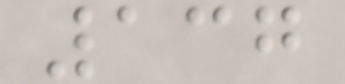137
